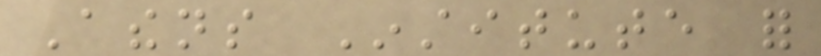Athens Institute for
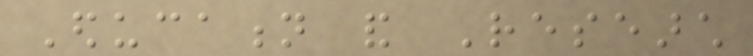Education and Research
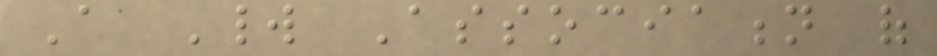A World Association of
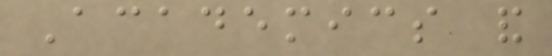Academics and
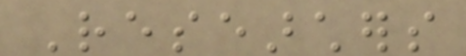Researchers
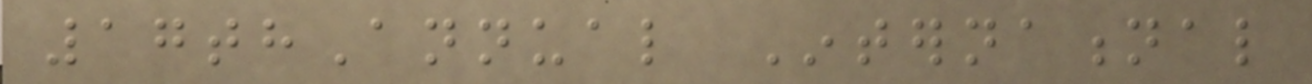17thAnnual International
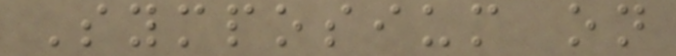Symposium on
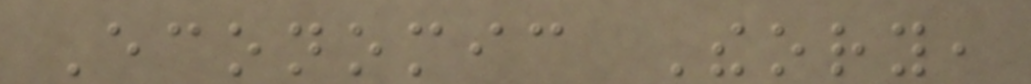Economic Theory,
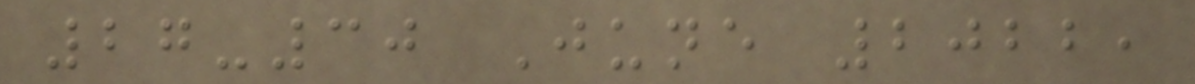27-30 June 2022,
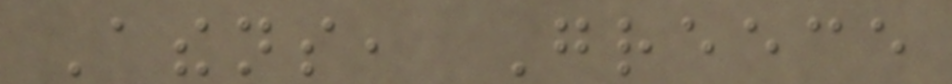Athens, Greece
